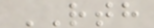RTH
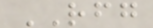RFG
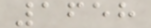1658
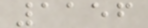1156
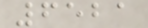6521
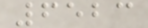6523
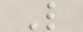L
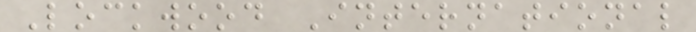Lockwood International
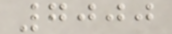7000
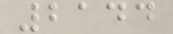2144
